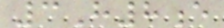3H8e
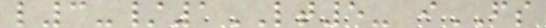l3-/1LT5- iFS
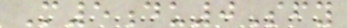M5du0Sfy
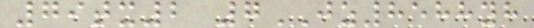79tx2 7JZ8588yh
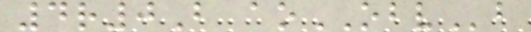4r0B aoOBVb
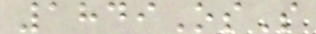1849OsS
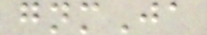gnmJa
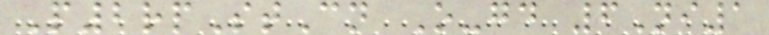P2rpStCn O-gd 6Ni1
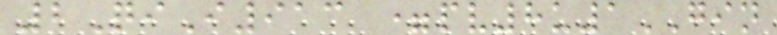2QiI913 =pv8u1GIN
